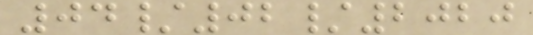04/02/2020
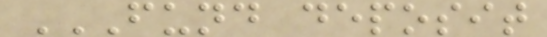FUND DEPOSIT
